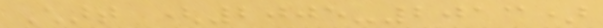Chart (2005-2013)
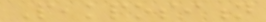Peakposition
